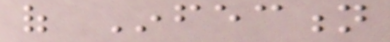of Infection
